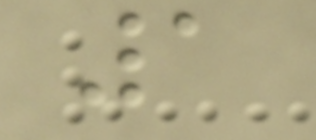1
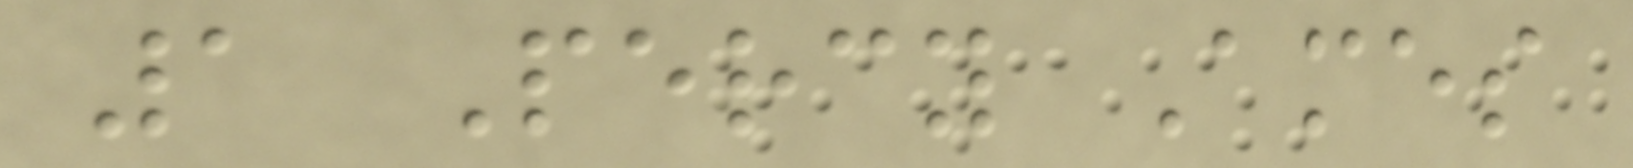1 Percy Ames
